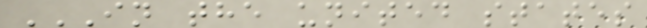IN THE UNITED STATES
